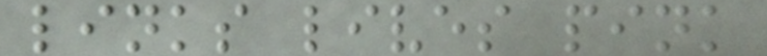links lives pink
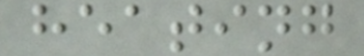heating
